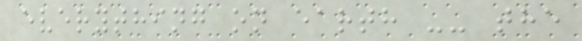everything on earth -- the
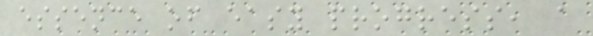essence of easy progress, a
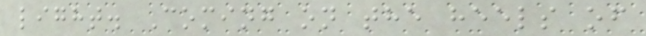light. Coming on the heels of
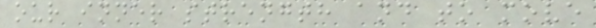our inner strength and to move
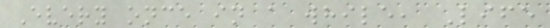Every once in a while, Life
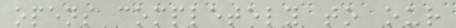opens completely to our
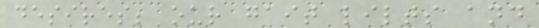desires; our gait lilts and
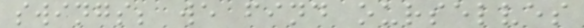swings; we find ourselves
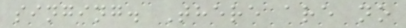singing. There are no
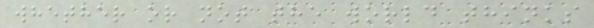whether or not the world thinks
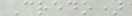Credo)
